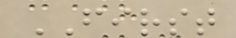FIRST
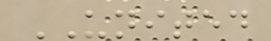UNITED
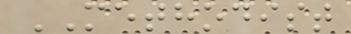METHODIST
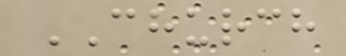CHURCH
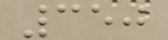350
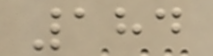184
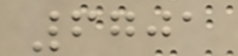6701
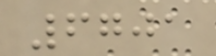6701
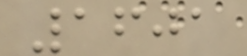1601
